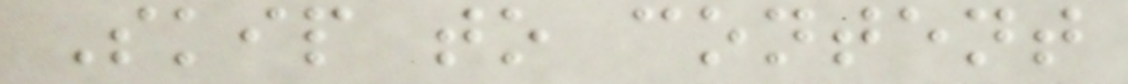Skip to content
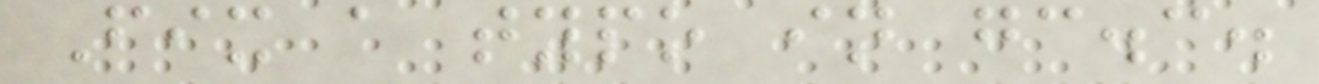Fix a typo in gc.c.
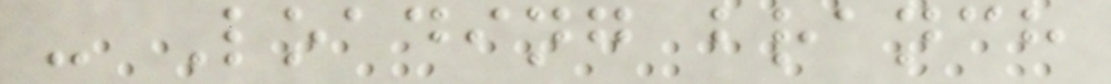- Loading branch
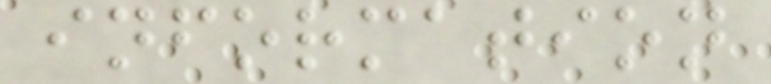information
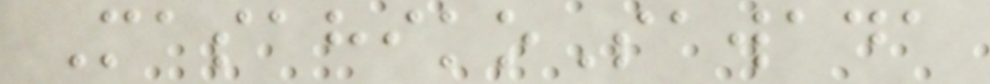MasahikoSawada
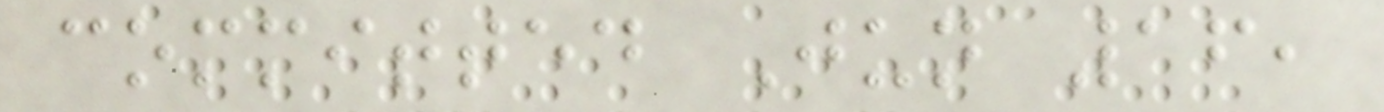committed Jun 16,
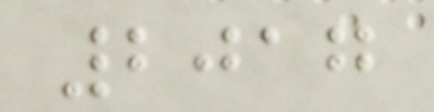2017
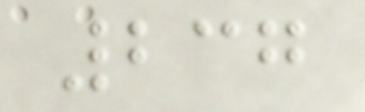237
